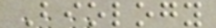Biology
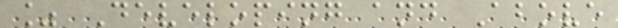% Developing and Above
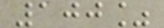100%
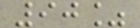90%
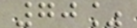70%
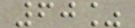60%
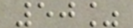50%
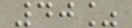40%
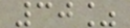30%
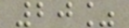20%
